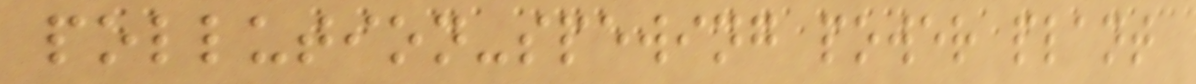pollution-spewing power plant
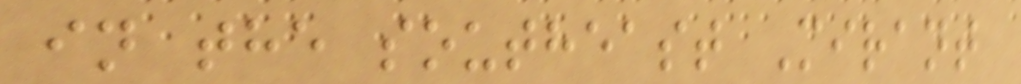in the southeast Mirant
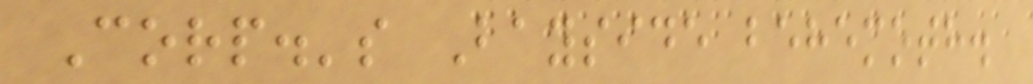Corp.'s Bayside behemoth.
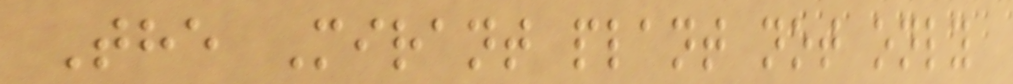The Mirant plant not only
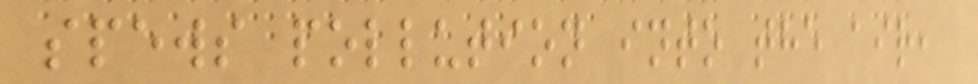spews pollution into the air,
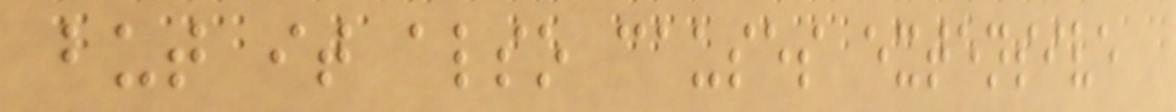but it also causes extensive
